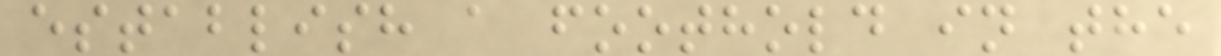establish a foothold in the
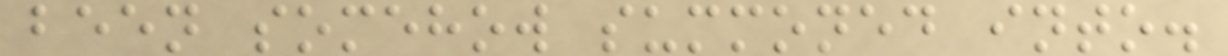been somehow summoned into.
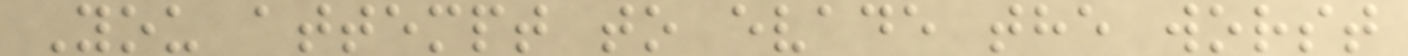You attempt to evade the worst
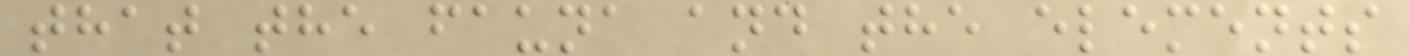that the fauna and the elements
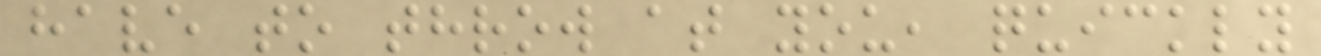have to throw at you, quickly
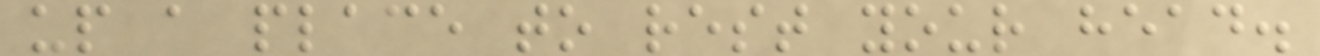up a place to rest your head.
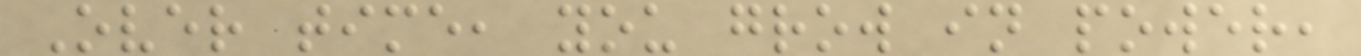Over time, you grow in power,
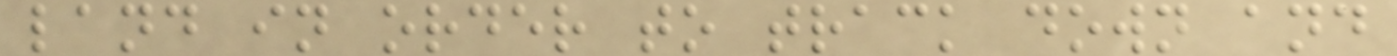land in order to track down and
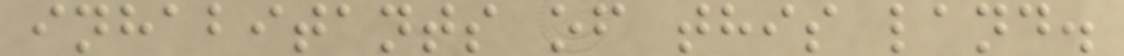inhabitants of this land.
